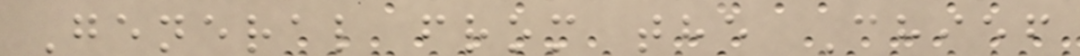General from the Chief
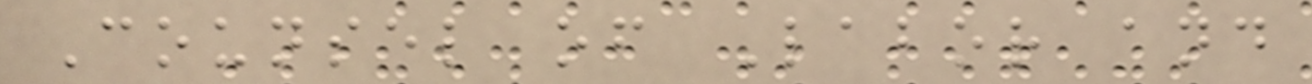Counsel of Labor and
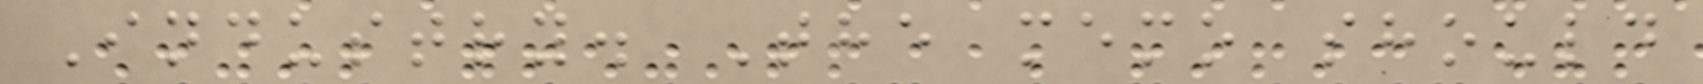Industry. The memo should
